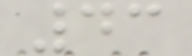43
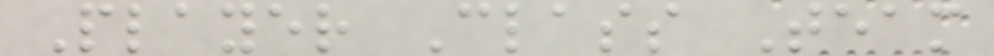Player Class Team
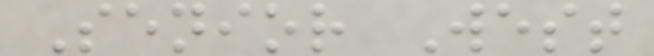Senior West
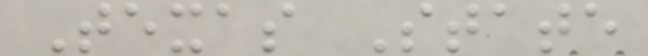Texas State
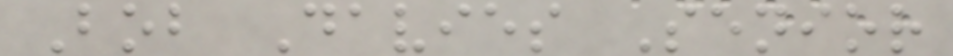Bob Davies Senior
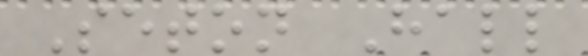Seton Hall
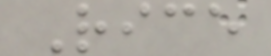Rice
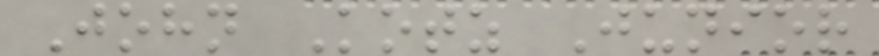John Kotz Junior
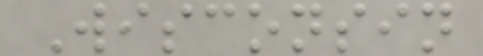Wisconsin
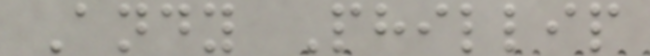Andy Phillip
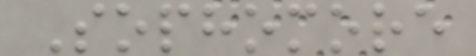Sophomore
